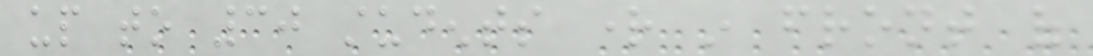up to 30 students right in front of
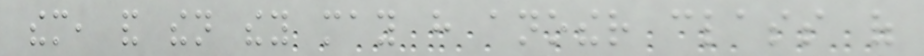them, and then they may have another class of
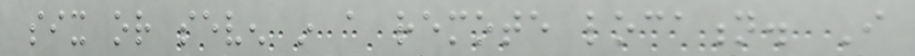six or seven in a remote location. I
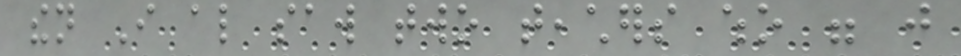then I also saw two teachers who were just
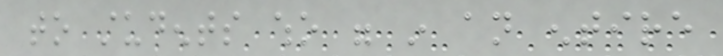to students who were in an entire
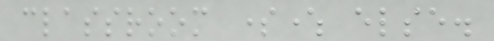classroom somewhere else.
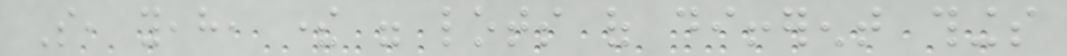So, yeah, there were lots of different things
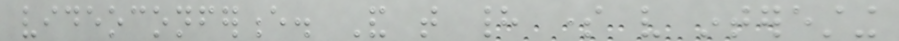videoconference. And that had some very interesting
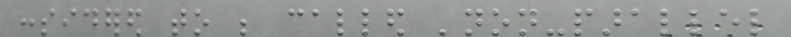considered to be called 'non-parallel
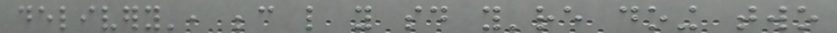delivery', because like you said you're doing two
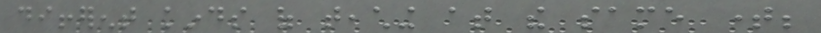different kinds of teaching at the same time;
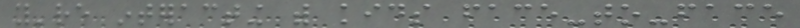you're interacting with kids face-to-face
